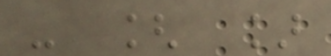- [ ]
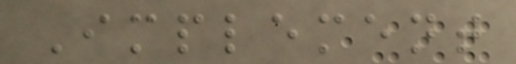Implement
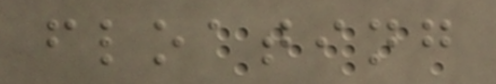floating
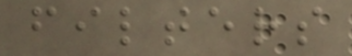filters
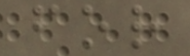for
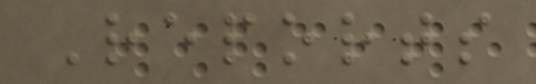Reports
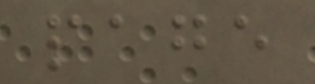page
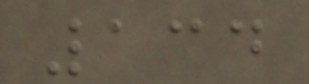134
